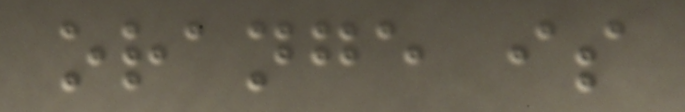orange is
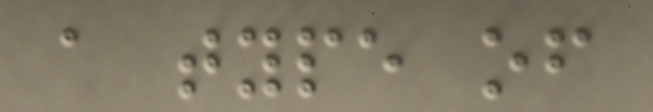a type of
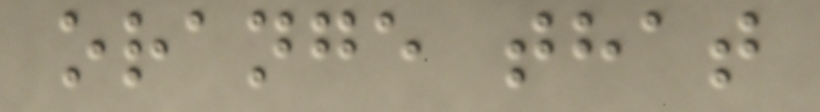orange that
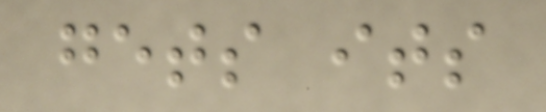gets its
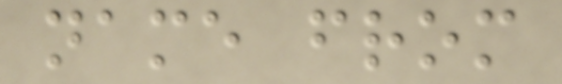name from
